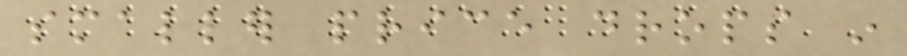smaller price drops in
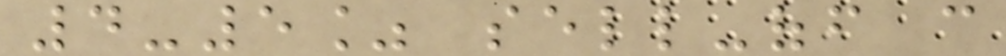4-5% sell-off can
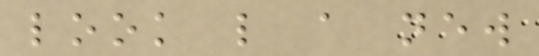look like a new
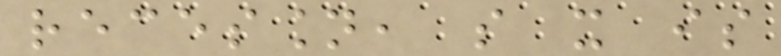recession, so it is
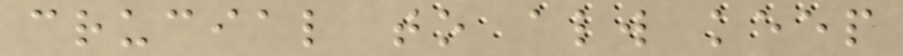crucial to always keep
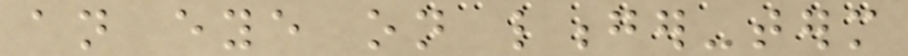an eye on longer-term
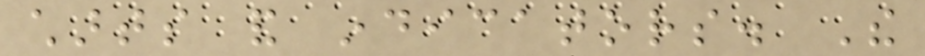charts and indicators. The
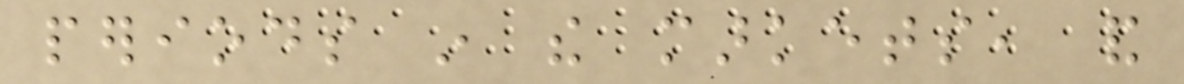periods in the markets, and
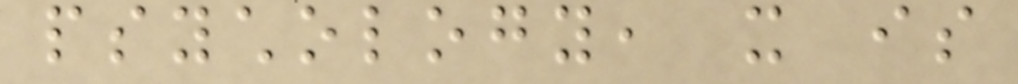psychology, it is
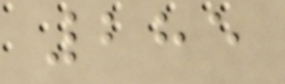285
